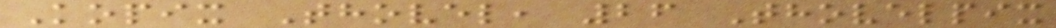Kopix Thovel, 26 Thovelpix
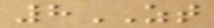8ZT
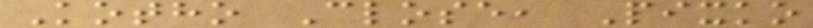Kotho Close, Pixko
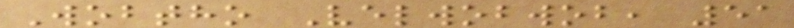Wobtho Velwobwob, 51
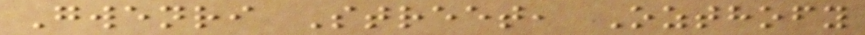Gwenri Street, Ozthofy
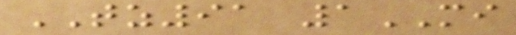TZ91 1MI
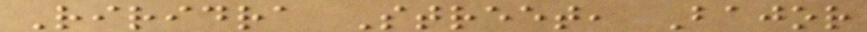Riridra Street, Bajor
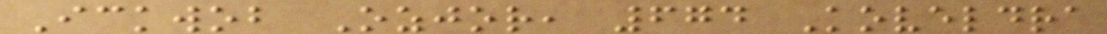Ickwob Ozjor, 674 Koveldra
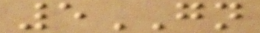5GN
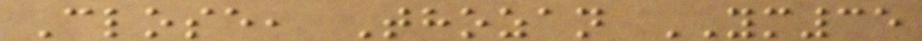Close, Thozan YM35
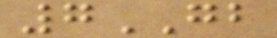7GB
